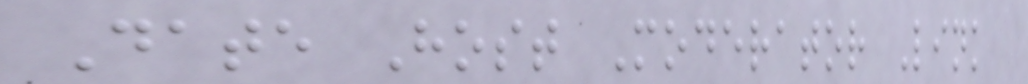Date Host Moderator Link
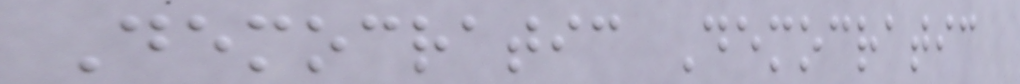Democratic Democratic
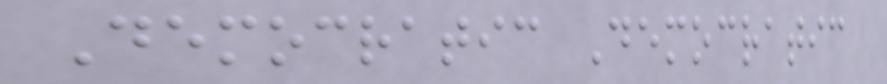Democratic Democratic
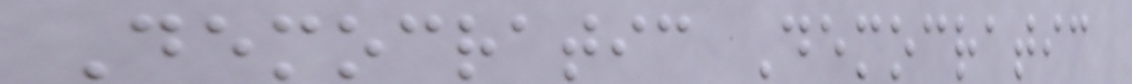Democratic Democratic
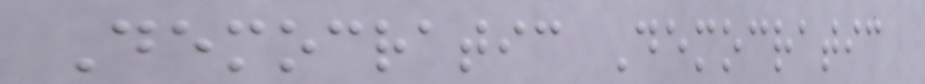Democratic Democratic
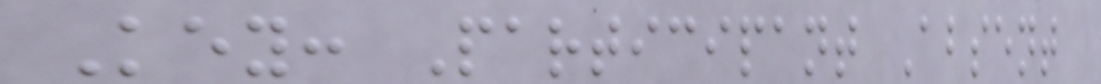Key: Participant Absent
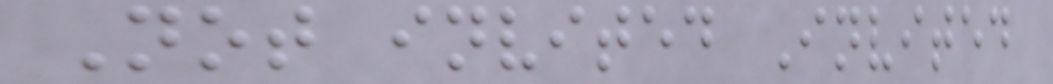Not invited Invited
